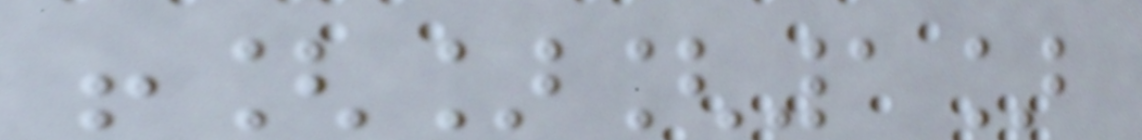![][1]
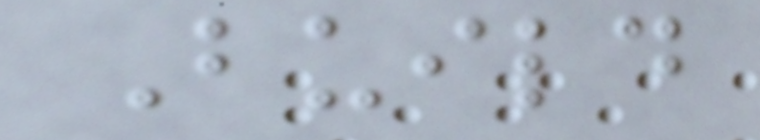Build
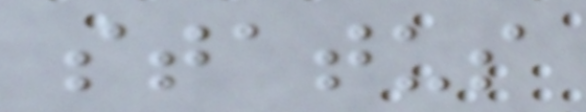status
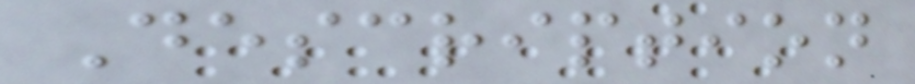Description
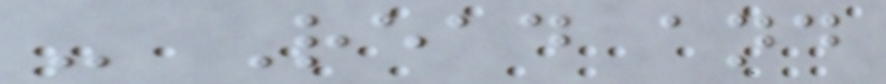- Read and
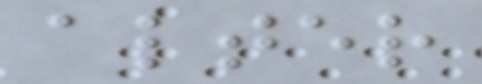alter
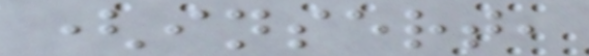(insert,
